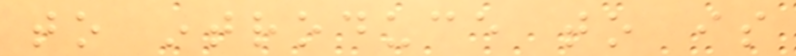to introduce to is
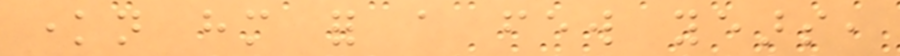known him for a few years,
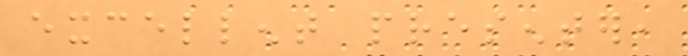excellent presenter,
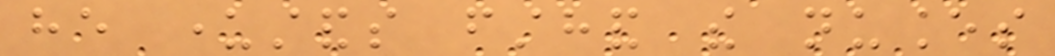he understands firsthand the nuances
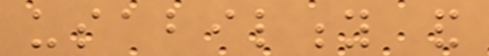usability and
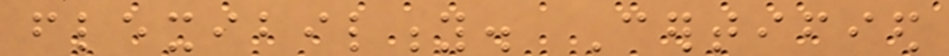flexibility. Certified
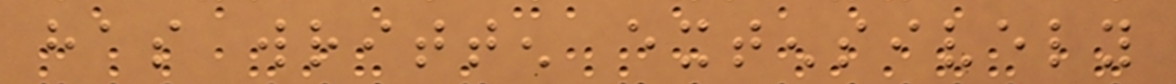has written extensively
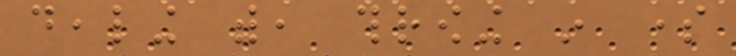dealing with, throwing in some
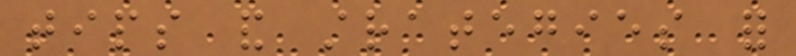tips and strategies for
